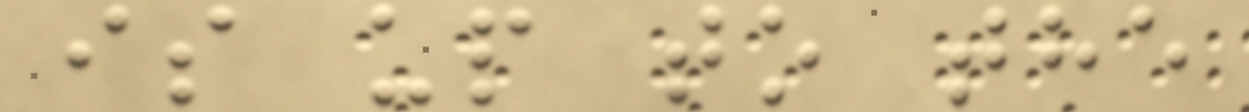is up to the
